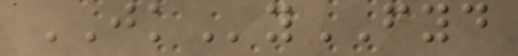JKyFYD
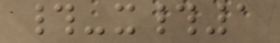#-x#1
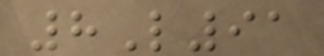8L91
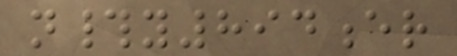n#y894er
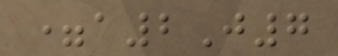=a2J7
